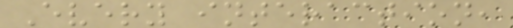Every interaction,
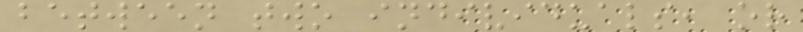between two individuals, or
